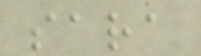sara
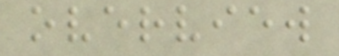overview
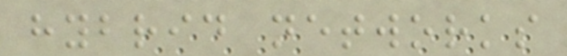hybrid networks
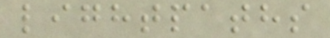lightpaths
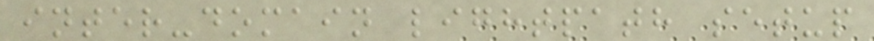inter-domain lightpath setup
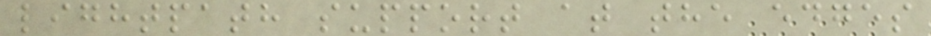lightpath support at the edges
